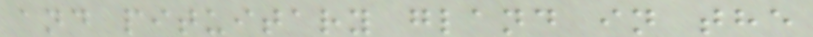and pituitary gland in the
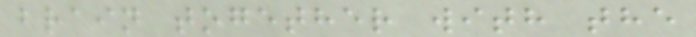brain together with the
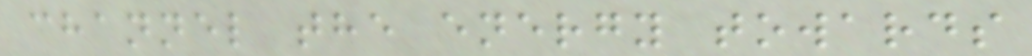channel the energy towards
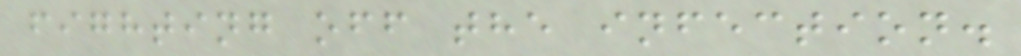fighting off the infection.
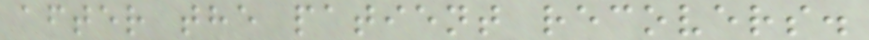after the patient recovers.
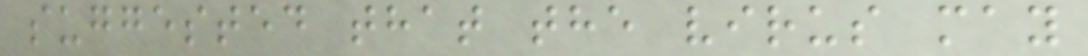suggested that the virus may
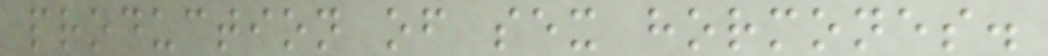production of sex hormones.
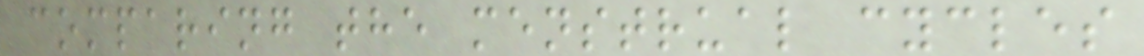comparing the menstrual cycles
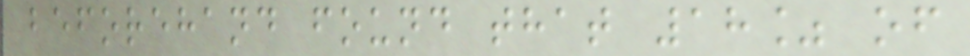beforehand found that 18% of
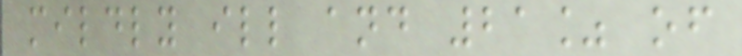mildly ill and 21% of
